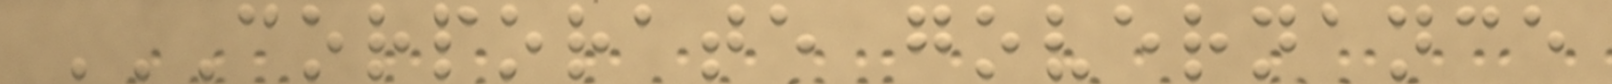CORPORATE GOVERNANCE
